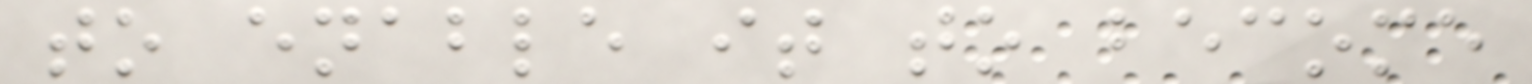to enable it to become
